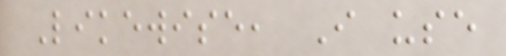Likewise, I use
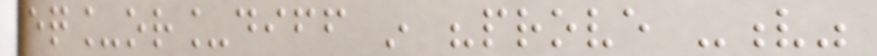eq_or_diff in "prove -v"
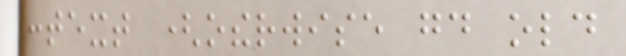context (otherwise good old
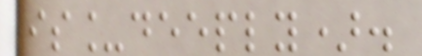is_deeply).
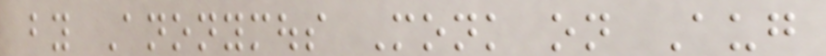by Anonymous Monk on Aug
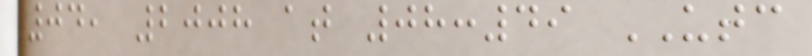04, 2008 at 08:49 UTC
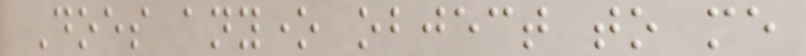Does anyone object to me
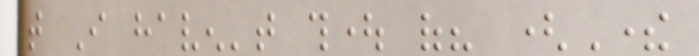that I haven't thought of? (There
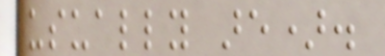usually are).
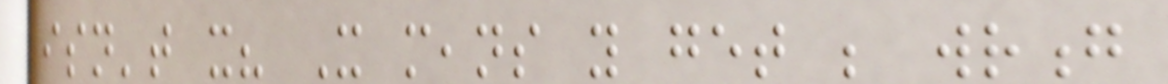isn't it? It means you get be wrong
